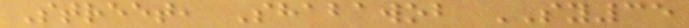Street, Shabawob SY35
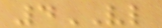4VL
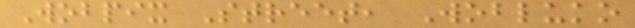Wobpix Street, Wobluko
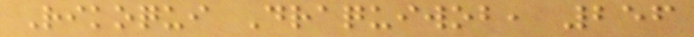Rikoqui Draquiwob, 256
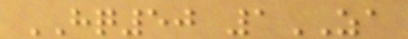HQ50 1ZA
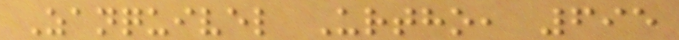Zanquivel Urtho, 695
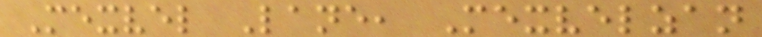Mexvel Lane, Mexvelzan
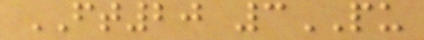FT20 3PU
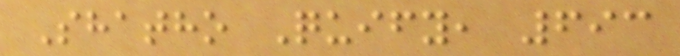Shatho Quify, 693
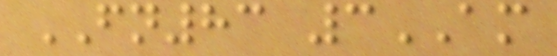FN83 3AM
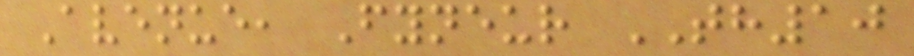Avenue, Fyneur TH10
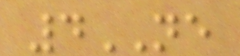4NE
